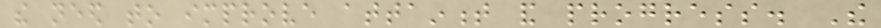the need to improve attainment and progress. The
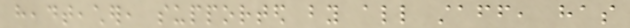headteacher, supported by all staff, has
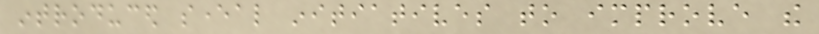introduced several initiatives to improve the
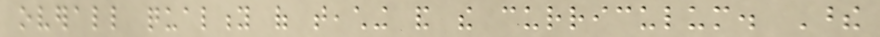overall quality of teaching and the curriculum. These
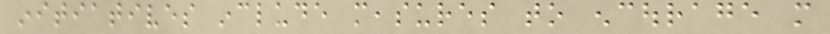initiatives include measures to encourage more
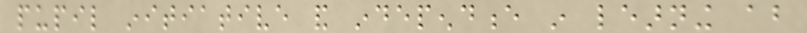pupil initiative and independence in learning about
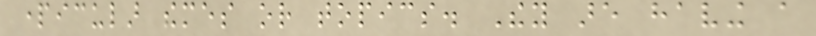particular themes or topics. They are having a
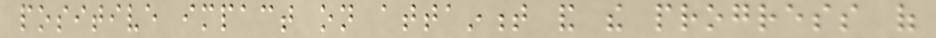positive impact on attainment and the progress of
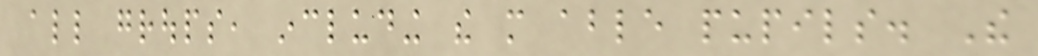all groups, including the more able pupils. The
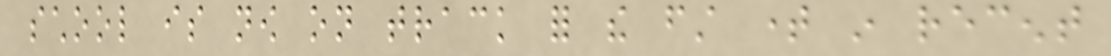school is now on track for the first time in recent
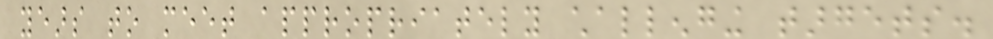years to meet appropriately challenging targets.
